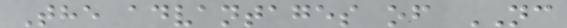The advantages of NC
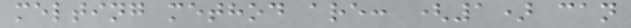melting method are: (1) can
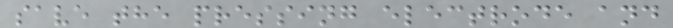save the pressing electrode and
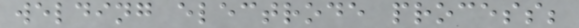welding electrode process;
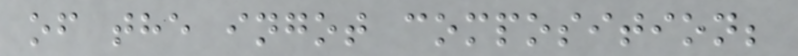of the ingot composition;
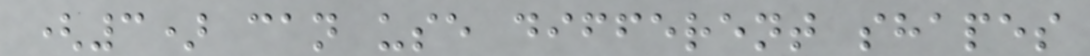(3) can use different shapes
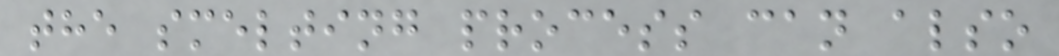the smelting process can also
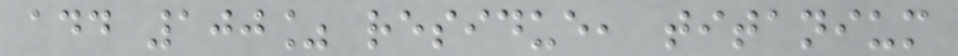add 100% residue, titanium
